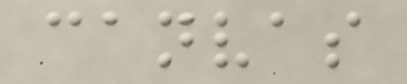canvas
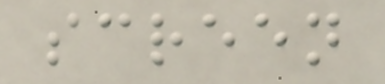screen
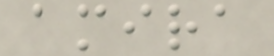amira
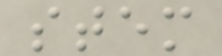stem
